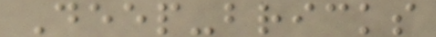Deep-bricks
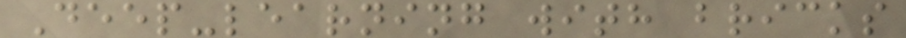Deep-learning with bricks
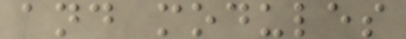and modules
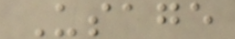Usage
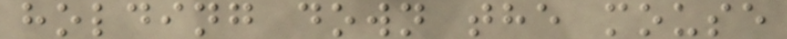holding down the mouse
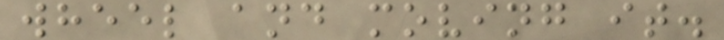wheel and moving it.
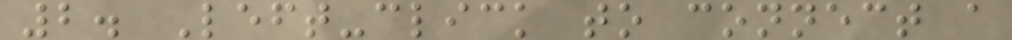2. Left-click to connect a
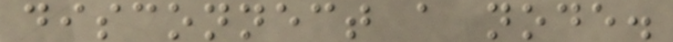disconnect a node.
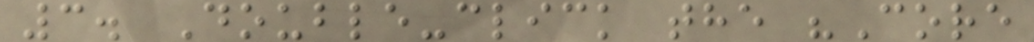3. Double-click the "Core
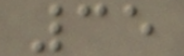35
